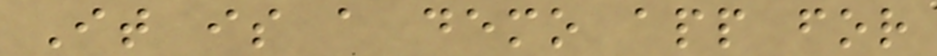It is a demo app for
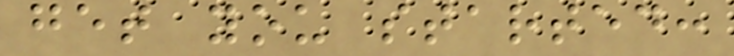get you started:
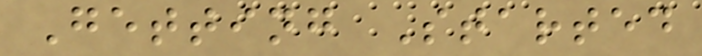Getting Started
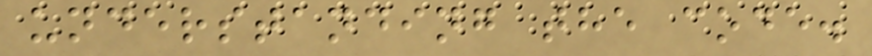understanding the code.
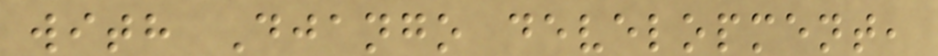with Django development,
